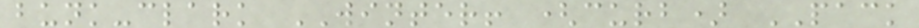bunk-clark WINTER! (curb) PACK
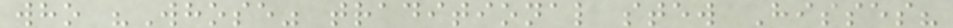who "Whose" traditional stew Hisses?
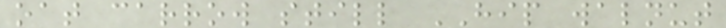oat carrow still HIP walnut
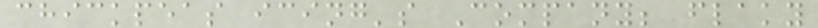chickpeas icing's Company; flaky
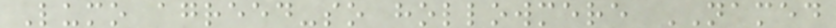Lumo agreed-so hollowmere NAMED
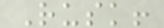Rusk!
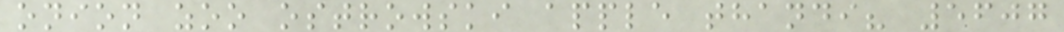onion zoo ostrowski apple thandi? 5607
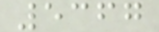5367
